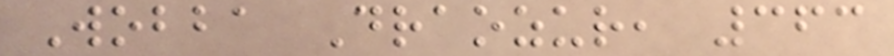Wobba Draozur, 363
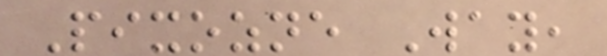Pixozne Way,
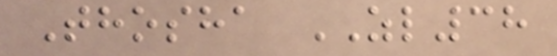Thosha ZL38
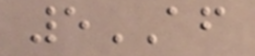5AF
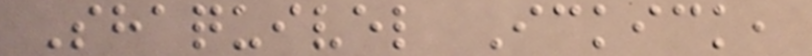Shaquivel Ickick,
